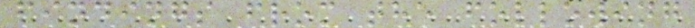findings from the following
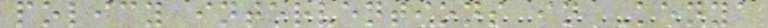policy interventions in Kenya
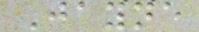Jayne
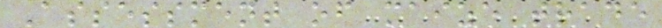Assessment of maize trade
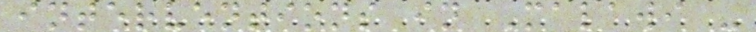interventions in Malawi -
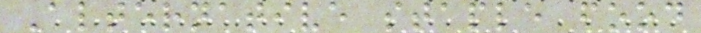Alternative staple food
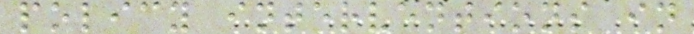policy interventions in
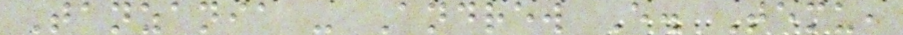Tanzania - Andrew E. Temu,
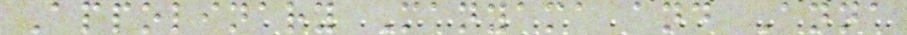Appolinary Manyama and Anna
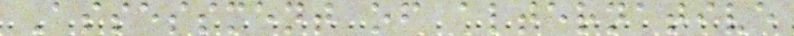Assessment of alternative
